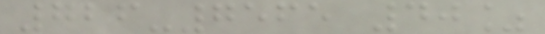726-7565 40%
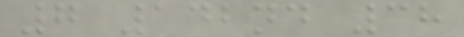7 142nd 38
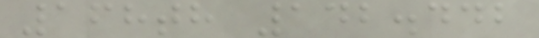168th 142.442
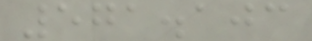571.103
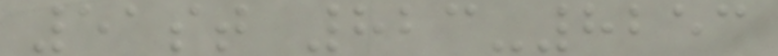51st 823-8253
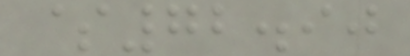$72.90
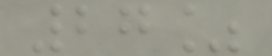27%
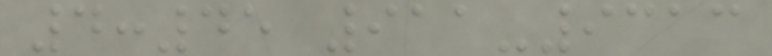4:45 911-9313
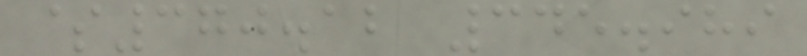$370.12 345.989
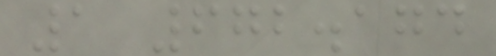1 672.174
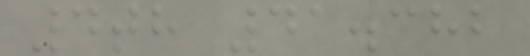4th 41.382
